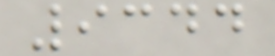9344
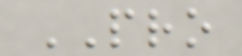PRO
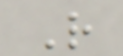R
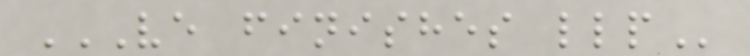VE FINISHES LLP
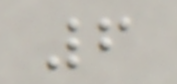6
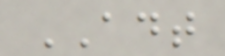ADT
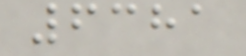6381
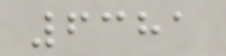6381
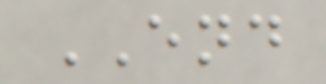END
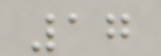17
